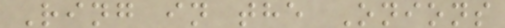Ring in the Onions
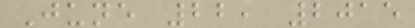June 22, 2015
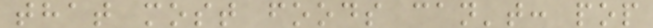that most foods can't: pop
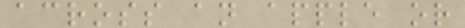across an apple or
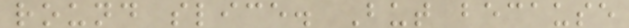round slice. But because
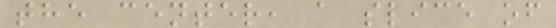the center, a slice of
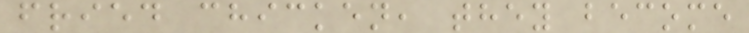fried chicken, they become
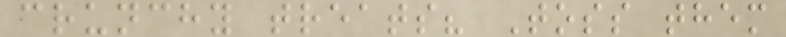crunchy treats? Toss them
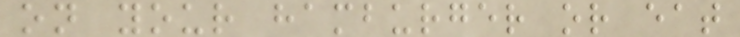on your hamburger or eat
